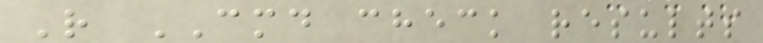R CMD check results
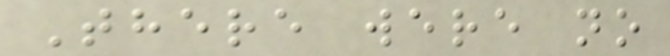There were no
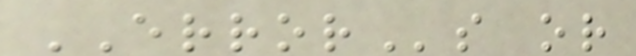ERRORs or
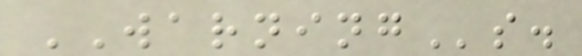WARNINGs.
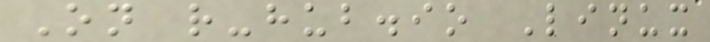On r-hub.io Linux
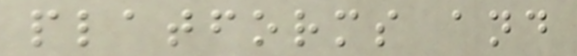platforms and
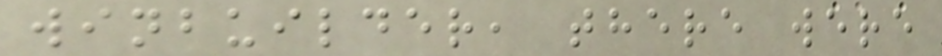winbuilder, there were
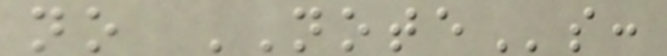no NOTEs:
